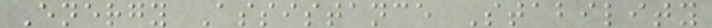Energy Assistance Stability
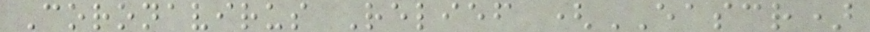Coronavirus Relief (EASCR)
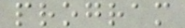program
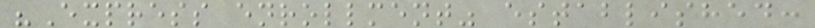"Express enrollment" established:
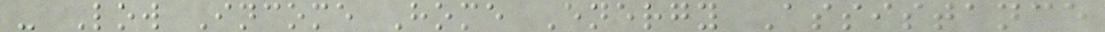- Low Income Home Energy Assistance
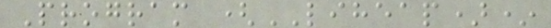Program (LIHEAP)*
